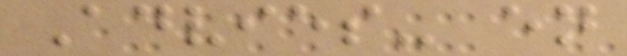Advies- en
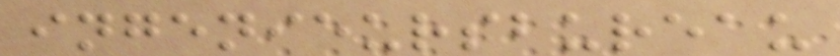ingenieursbureau
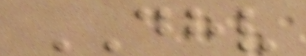DHV
